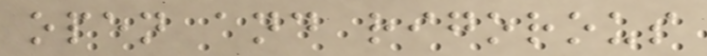open and rigorous
